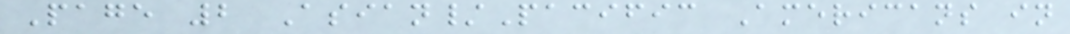Page 2 Asian/Pacific Americans in
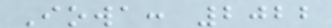Iowa: 2022
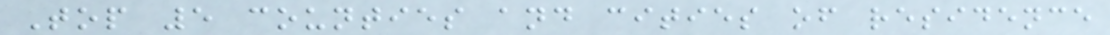Top 5 counties and cities of residence
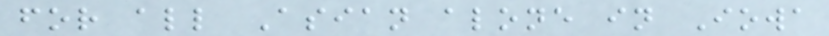for all Asian alone in Iowa
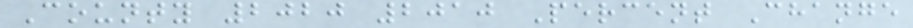County 2020 2010 Percent Change
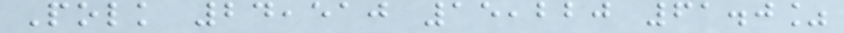Polk 24,510 15,220 61.0%
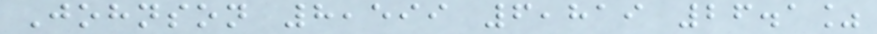Johnson 8,599 6,819 26.1%
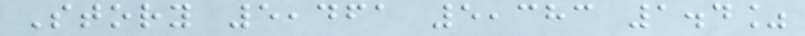Story 5,461 5,383 1.4%
